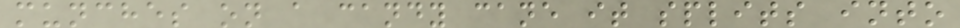munches on a candy cane it splits into
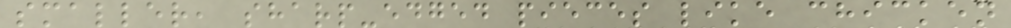smaller, sharp-edged pieces like chicken
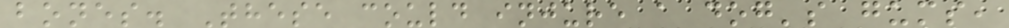bones. These could injure a dog's gums,
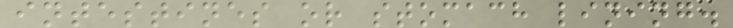intestines or stomach lining.
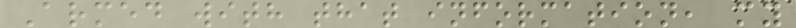Armed with that information, my
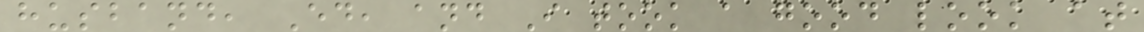husband, Ed, and I took a good look at
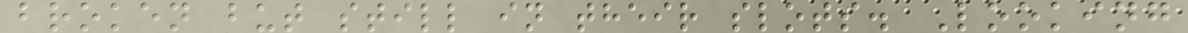broken but still in their slots. Looking
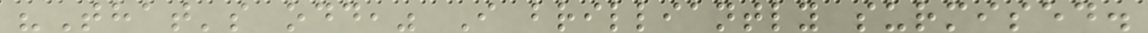"That's odd," I brilliantly surmised.
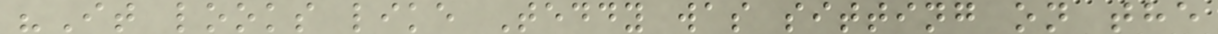"It looks like Teddy was sitting on the
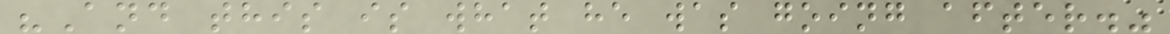"And this is what he was going after."
